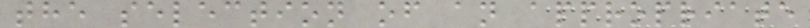the selection of an appropriate
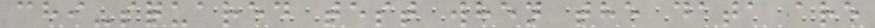chi-squared test when the data are
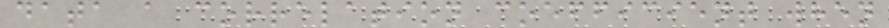data a correlation coefficient when
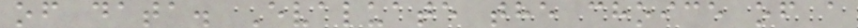of data. Evaluate the choice of a
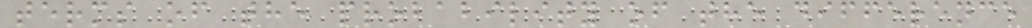terms of the probability of the difference
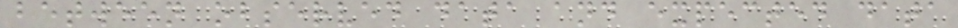between observed data and expected data
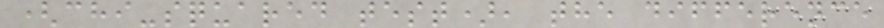(chi-squared test), the difference
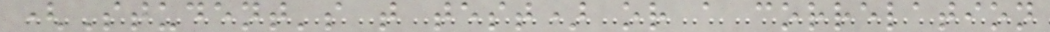(Student's t test) or a correlation
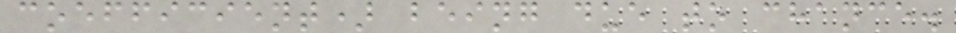coefficient) being due to chance.
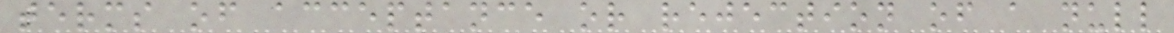terms of acceptance or rejection of a null
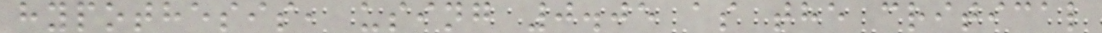hypothesis, using 0.05 as the critical
